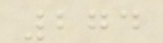274
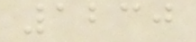1230
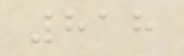818
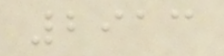2913
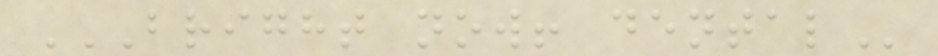BRIGHT NOW! DENTAL
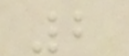2
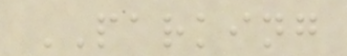PARKING
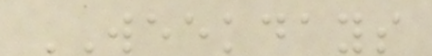WEEKDAYS
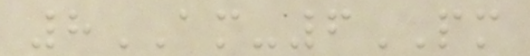8AM-6PM
